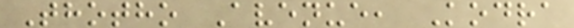Thotho Avenue, Kodra
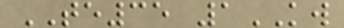TE35 1KW
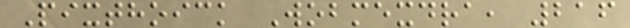Pixthoick Wobmexdra, 216
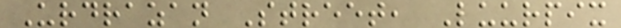Urdrazan Street, Luurpix
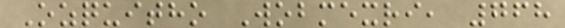Ozquitho Wobmexri, 768
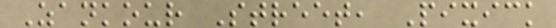Zankour Street, Pixick
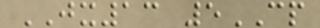JX13 5CP
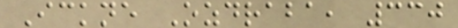Ickne Ozdraba, 330
